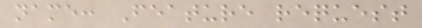name: Feature request
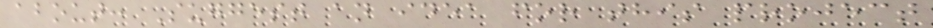about: Suggest an idea for this project
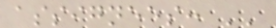assignees: ''
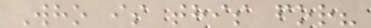Who is this for?
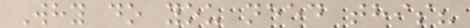Why do you need this?
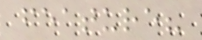feature?
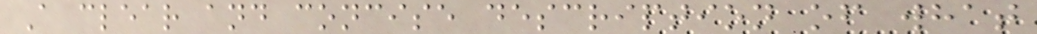A clear and concise description of what
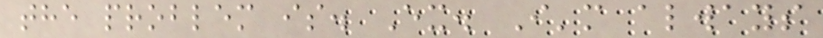the problem is. Ex. I'm always
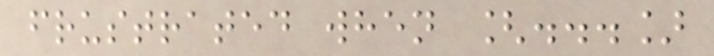frustrated when [...]
